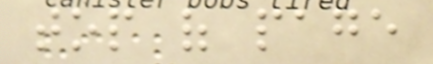top of page
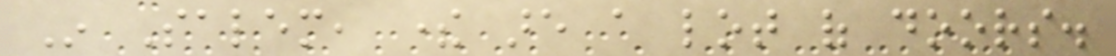In Salem, there are a lot of doors.
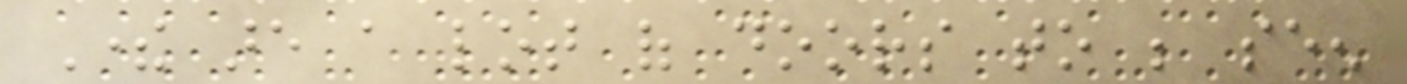There are a lot of doors to be seen
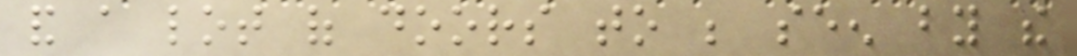and a lot of doors to be seen by the
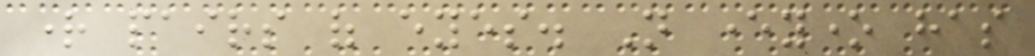right pairs of eyes. Not everyone has
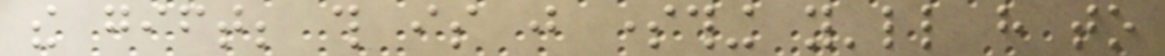the gift; this is just something you'll have to
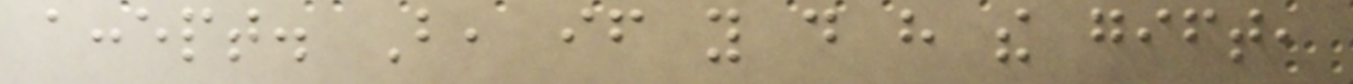accept. But, if you do have the gift,
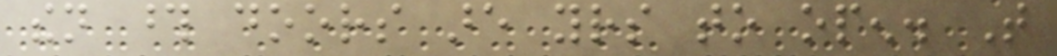then those doors are yours to open. That
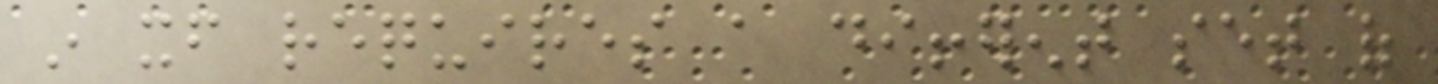in itself requires a different set of
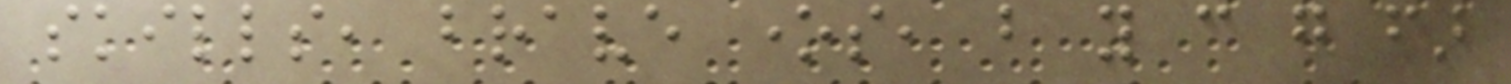skills, brave ones, but you can go far
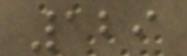129
